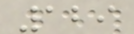129
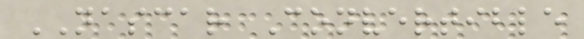NASCAR Convertible
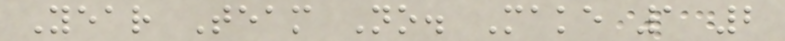Year Team No. Make 1 2
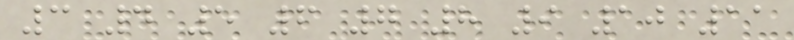3 4 5 6 7 8 9 10 11
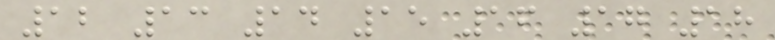12 13 14 15 16 17 18
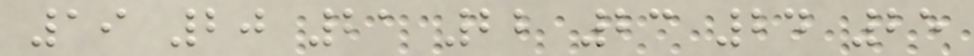19 20 21 22 23 24 25
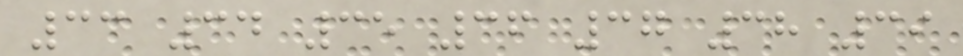33 34 35 36 37 38 39
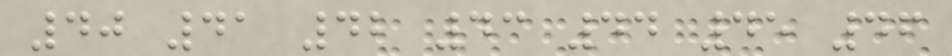40 41 42 43 44 45 46
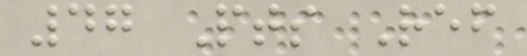47 Pts Ref
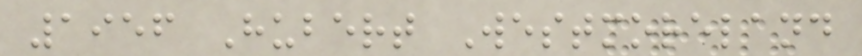1956 Hubert Westmoreland
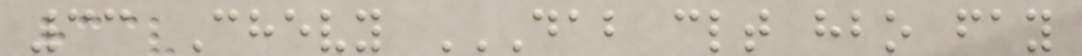33 Chevy DAB CLT HBO FAY
